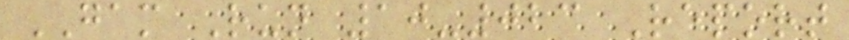GAM Run 10-023 Report
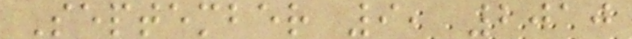September 9, 2010
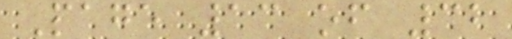Page 13 of 32
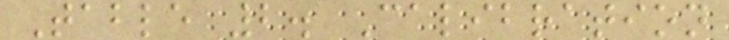Table 2. Calibration
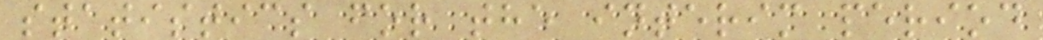statistics for the interim period
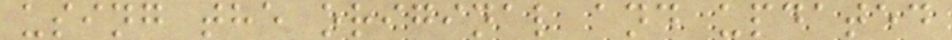using the original and updated
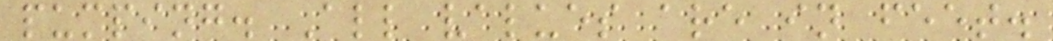pumping. All values are in feet.
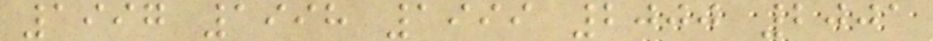1997 1998 1999 2000 2001
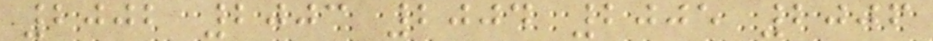2002 2003 2004 2005 2006
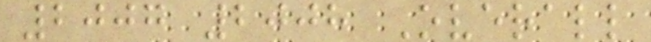2007 2008 Overall
